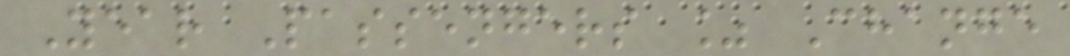Year Passengers % Change
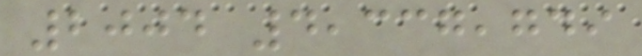2004 4,337,749
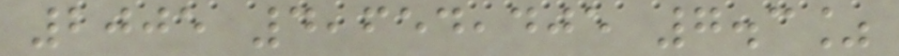2005 4,654,405 7.3%
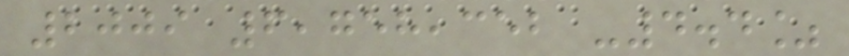2009 6,758,352 -4.4%
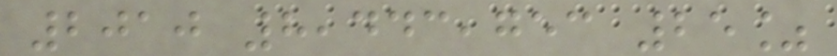2010 8,443,753 25%
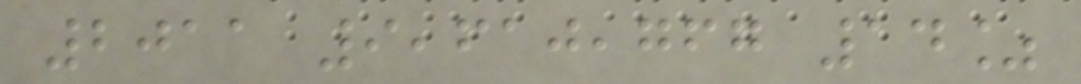2011 9,610,767 14%
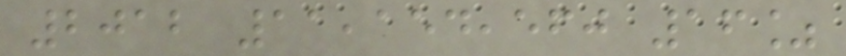2012 11,154,560 16%
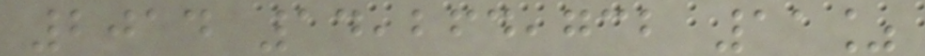2014 14,264,732 11%
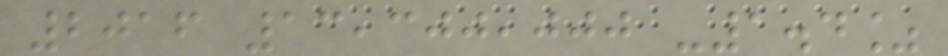2016 13,300,000 -1.4%
